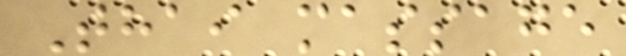Thai massage
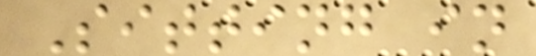Sitting in
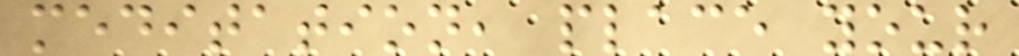meditation, place your
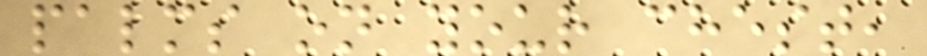palms on your chest,
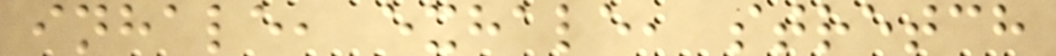inhale, exhale, stretch
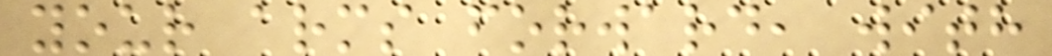your arms forward, with
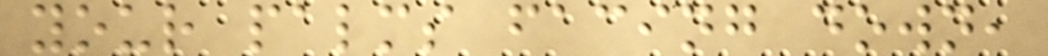your palms facing down,
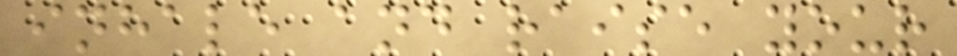inhale and raise your
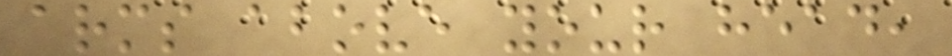arms above your head,
